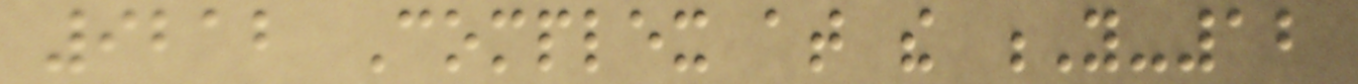9212 Complex at the Y-12
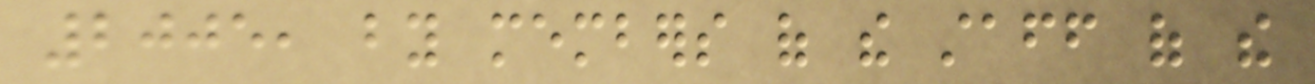2005, by members of the staff of the
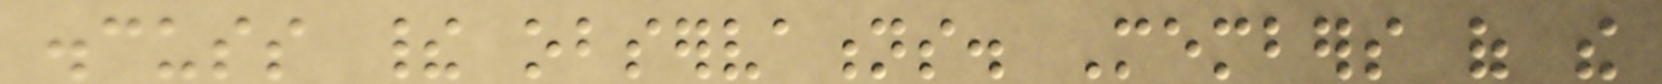discuss their observations. Members of the
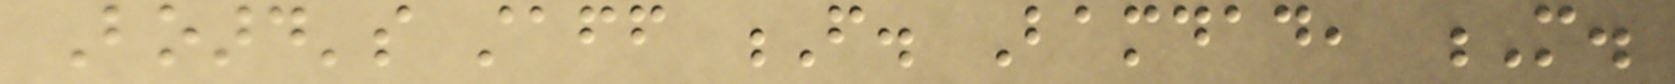Board's staff F. Bamdad, M.
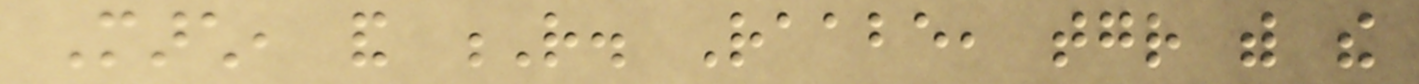March, and R. Raabe, together with the
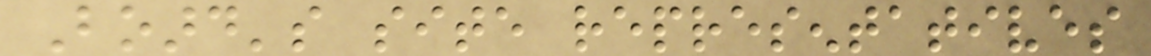Board's site representatives
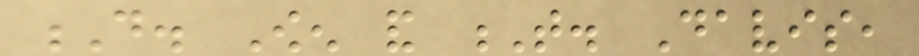D. Owen and T. Davis,
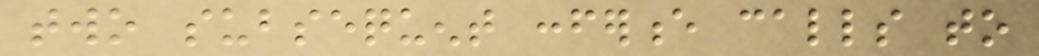two subsequent conference calls to
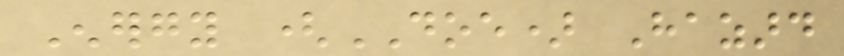Energy (DOE) Hazard
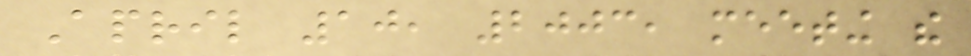April 10, 2003, meeting the
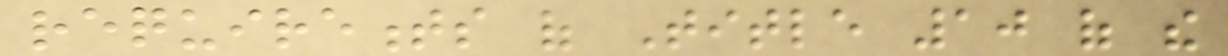requirements of Title 10 of the
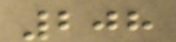208
